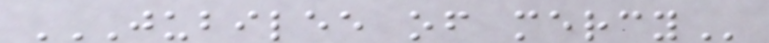JUBILEE OF MERCY
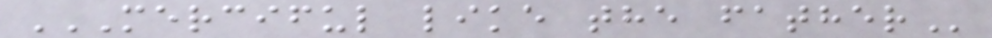MERCIFUL LIKE THE FATHER
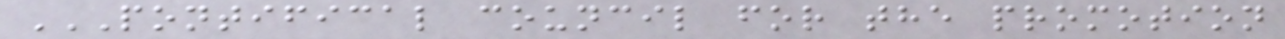PONTIFICAL COUNCIL FOR THE PROMOTION
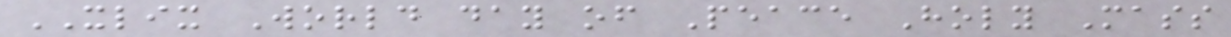XLIX World day of Peace Holy Mass
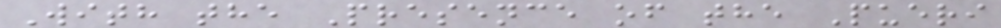With the Presence of the Pueri
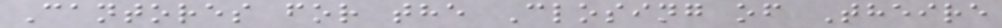Cantores for the Closing of Theire
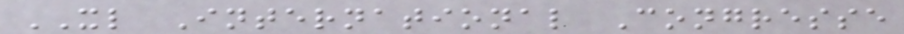XL International Congresse
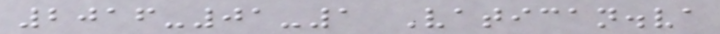2016-01-1 Vatican.va
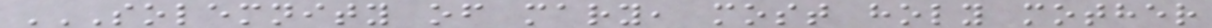SOLEMNITY OF MARY, MOST HOLY MOTHER
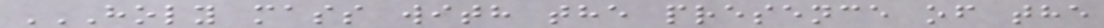HOLY MASS WITH THE PRESENCE OF THE
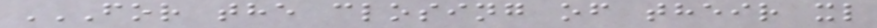FOR THE CLOSING OF THEIR XL
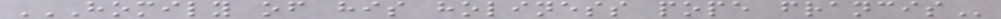HOMILY OF HIS HOLINESS POPE FRANCIS
